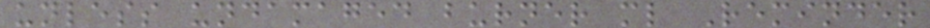unless undamaged burner ml Reminder
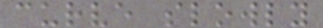curve slowly
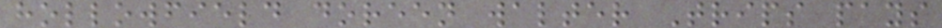hollowfield doreen walter Trips pays
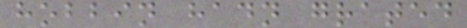hobbin hadn grated
